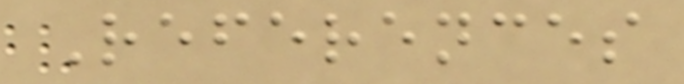References
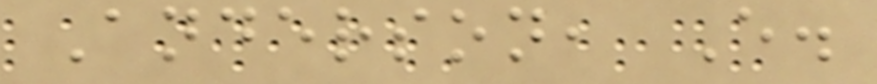Anderson, E.
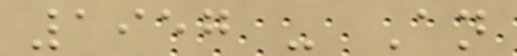1957 - An
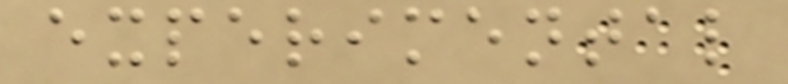experimental
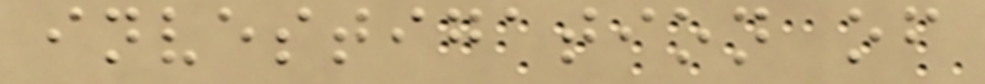investigation of
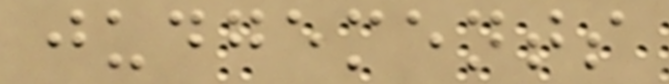judgements
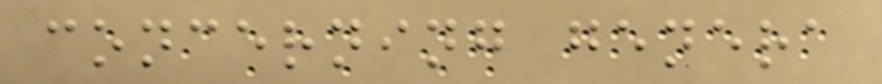concerning genera
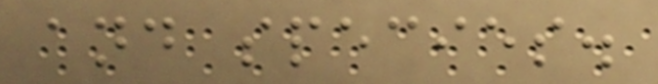and species.
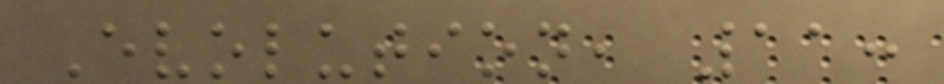Evolution, 11:
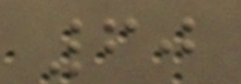60
